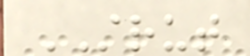STRUT
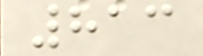813
